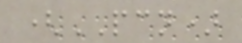(PCN)
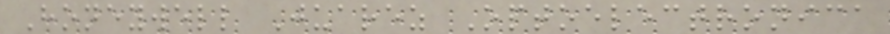Honeywell Juarez Optoelectronica
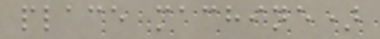place machine)
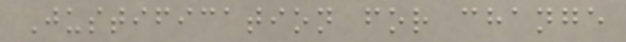Justification for change
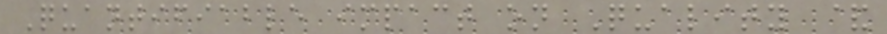Quantifiable impact on Quality &
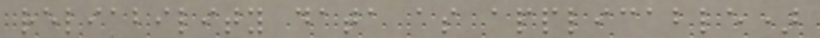reliability data as applicable)
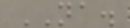NA.
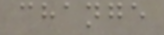change
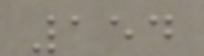154
